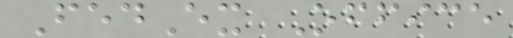FedEx Office
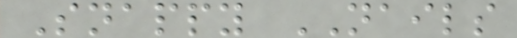Snappy NAILS
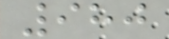980
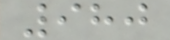980
